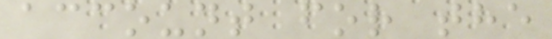account for the
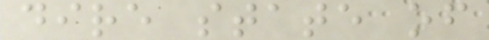dire state of
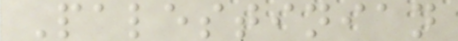Palestinian
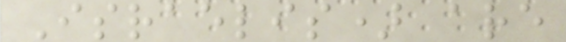Israelis) are
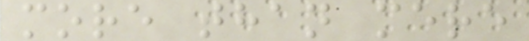more than mere
